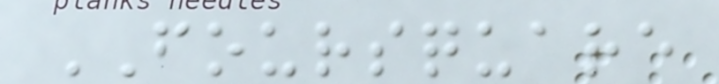FOURSQUARE
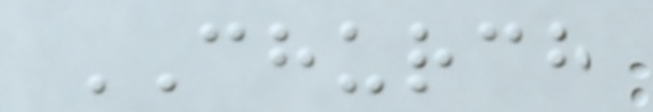CHURCH
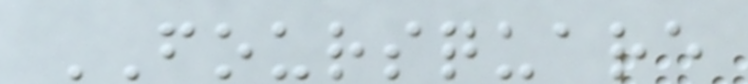FOURSQUARE
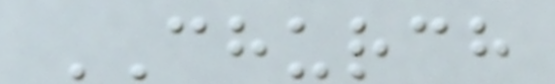CHURCH
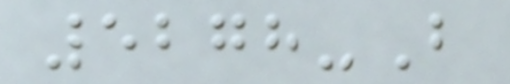5278-B
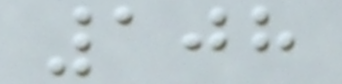108
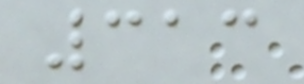313
